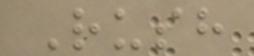Rush
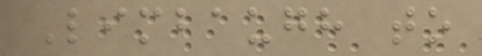Limbaugh to
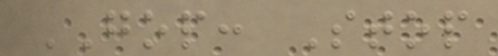GOP: Stop
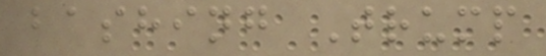bashing Trump
